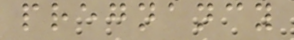pregnancy
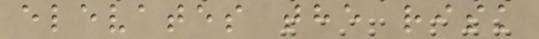elevates the risk
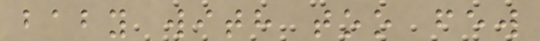baby with too few
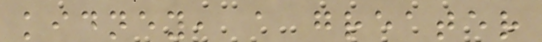kidney, a greater
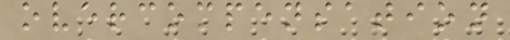overcompensation
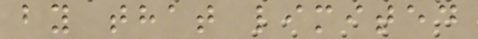by that limited
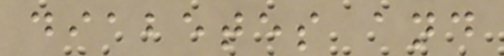diabetes and
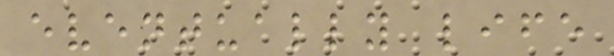eventually life
